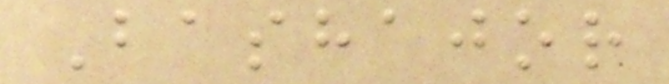Bashajor
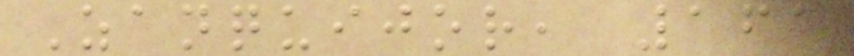Zanquijor, 161
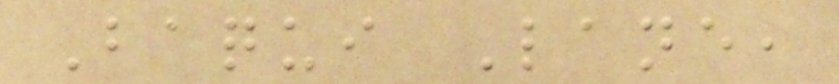Baqui Lane,
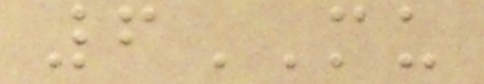6MU
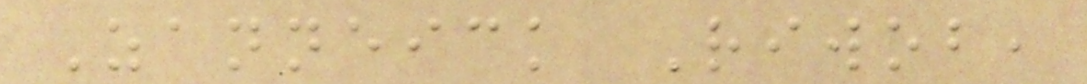Zanneick Riwob,
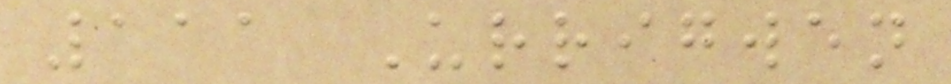111 Urrigwen
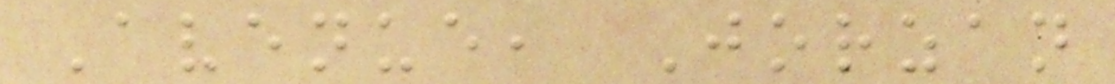Avenue, Jorzan
